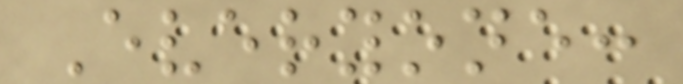Everyone:
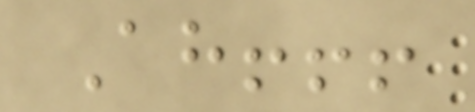Ah!!!
